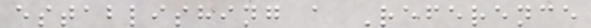establishing a Reference
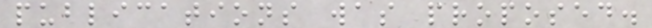publications was proposed.
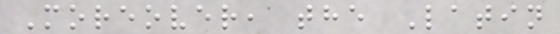Moreover, the Latin
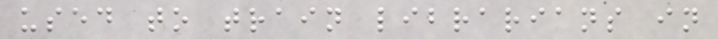used to train librarians in
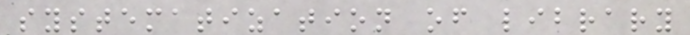systematization of library
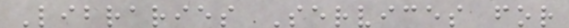Libraries Services for
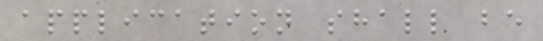application shall be
